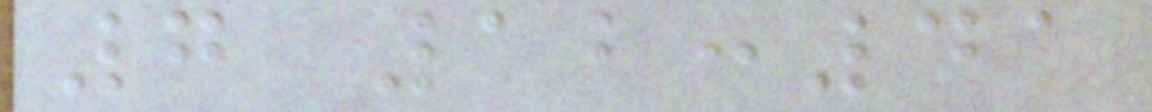7 12:41
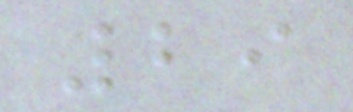29
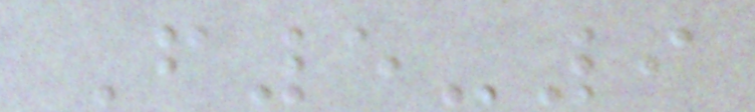F5-9
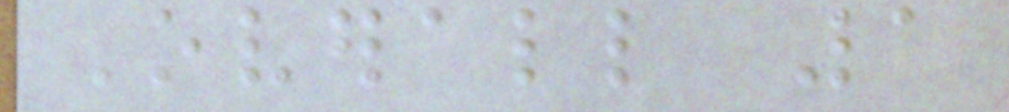Overall 1
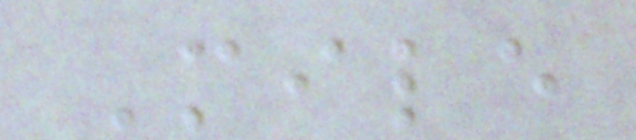Mile
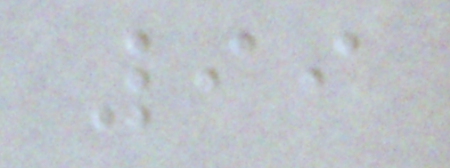99
